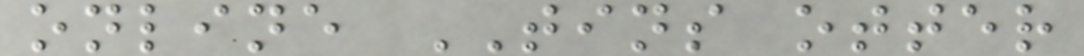online TINS otter
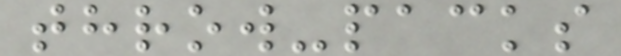throw-packs
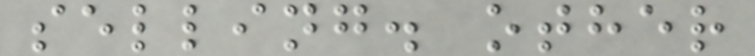selling. other
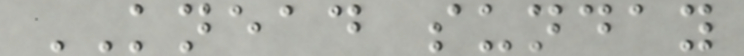KNEAD sunday
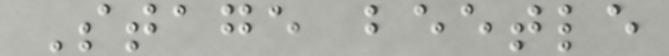Stage beetle
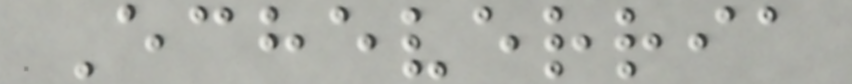Echeverria
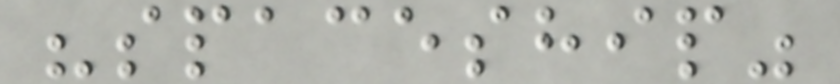"spaceship"
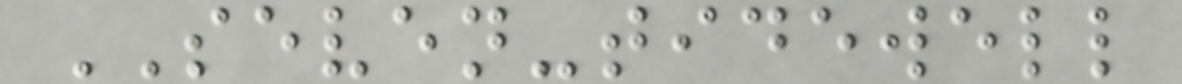SEVEN-tidewell
